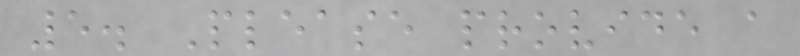5. Please provide a
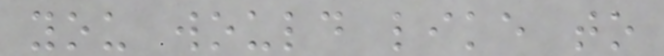you would like to
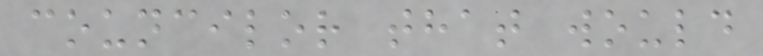councilor that would
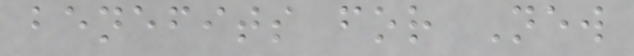benefits for New
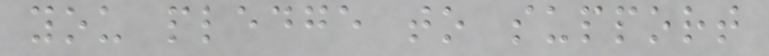you pledge to support
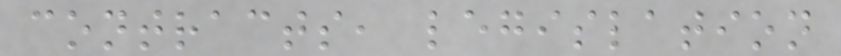contracts, legislation
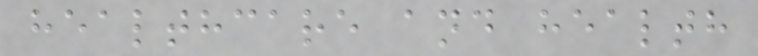healthcare and health
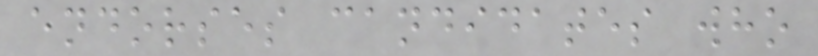endorses candidates who
